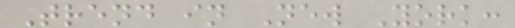Trend in New York:
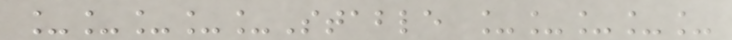_____Stable _____
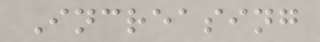Increasing
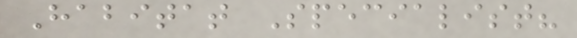Habitat Specialist?
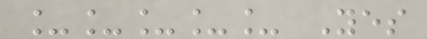_____ Yes
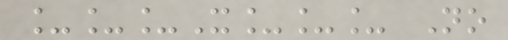___X___ No
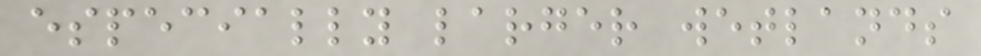especially larger wetlands
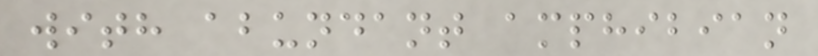with abundant amphibian
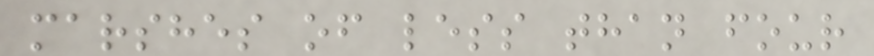marshes of less than four
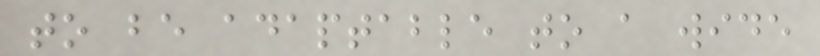to be adaptable to a wide
